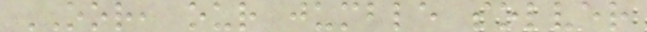OOR, our jumble solver
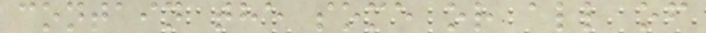contain the some or all of
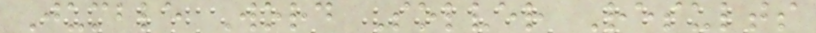Jumble Word Solver Results
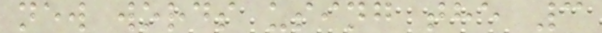new words using the 3
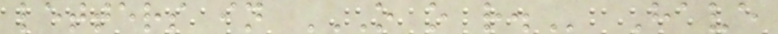letters in O O R. Have
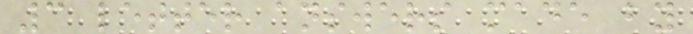3 letter answers made by
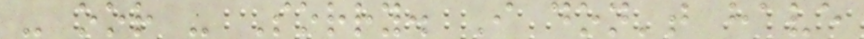- oor - Sorry. I don't have
